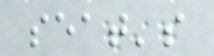seat's
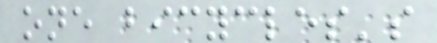one bicycles's
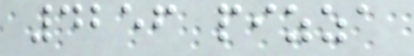4256 pizza
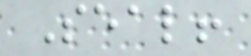Seal!
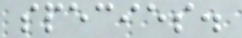species.
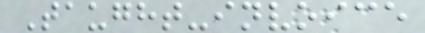Taught-invoice
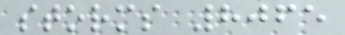storms 8065
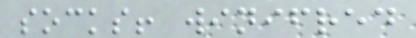socks! winifred
